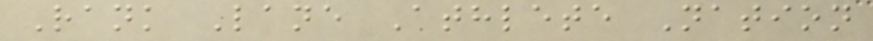Rank Lane Athlete Nation
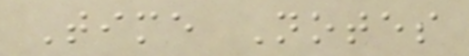Time Notes
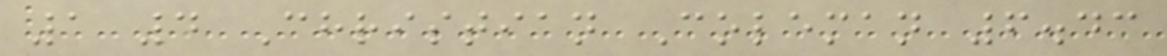1 4 Christian Coleman 6.43
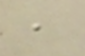,
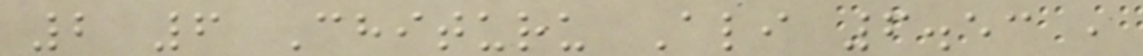2 6 Chituru Ali 6.53 ,
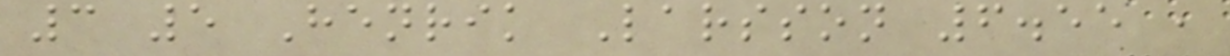3 5 Henrik Larsson 6.55 ,
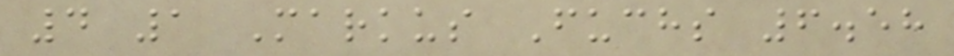4 1 Markus Fuchs 6.58
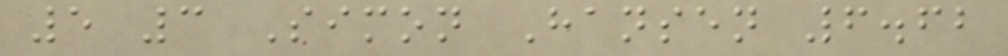5 3 Simon Hansen 6.62
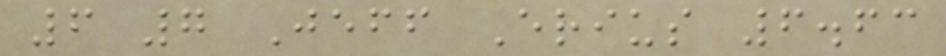6 7 Jeff Erius 6.63
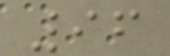96
